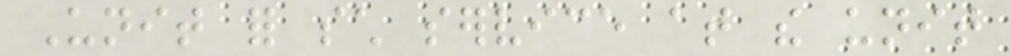Unit for such service at the unit
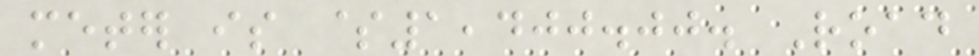meter is $1,400.00. Road
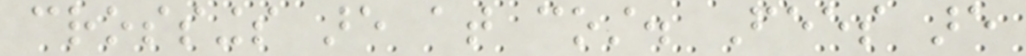crossings are at cost. Fees are
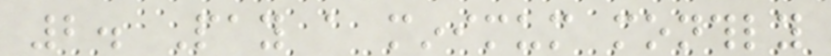2. Pay a minimum monthly
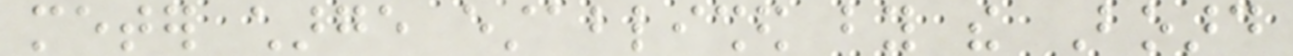meter charge established by the Board
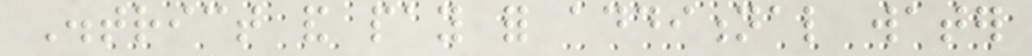District and pay for additional water
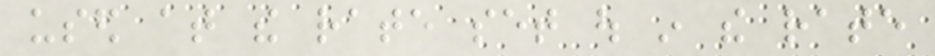used at the rate set out in the rate
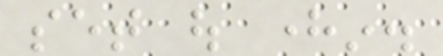set out herein.
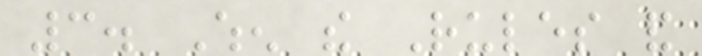3. When the Rules and
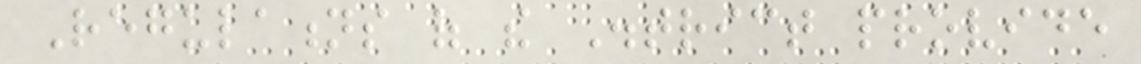Regulations of the District provide
